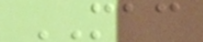MAC
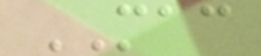MAC
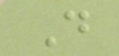D
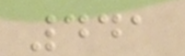441
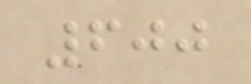600
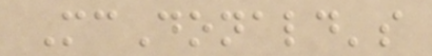McDonald's
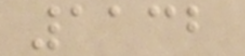1132
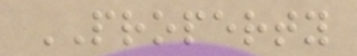PROPERTY
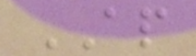AP
